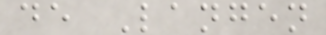de Langen
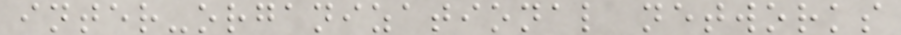inter-organizational networks
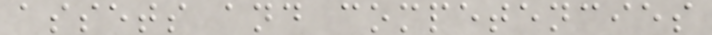assets and competencies
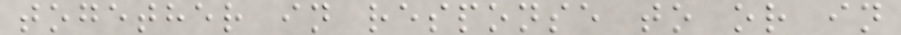together in response to or in
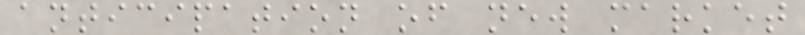anticipation of new market
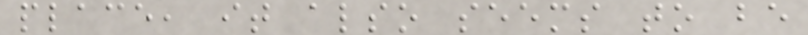place, it also seems to be
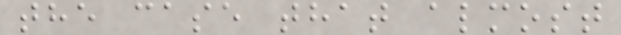the case that almost
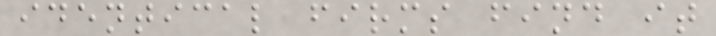identical firms find it
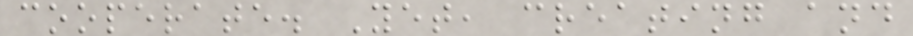cooperate. Yet, creating and
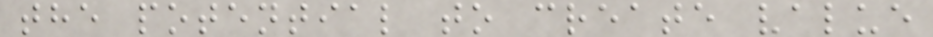the potential to create value
